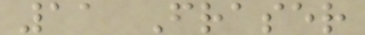11 Fraser
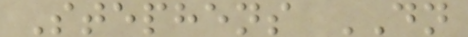Stephens DN
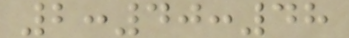2:40:48
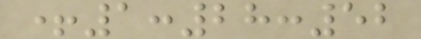+1:28:52
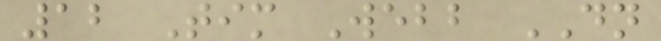12 Tim Webb DN
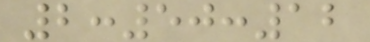2:50:12
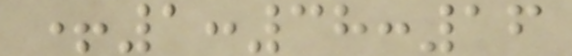+1:38:16
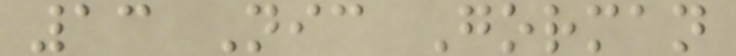13 Nic Gorman
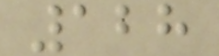128
